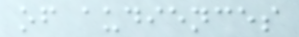of audiences
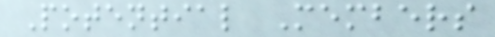Potential Members
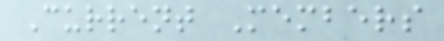Current Members
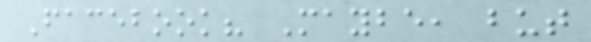Facebook? Maybe, but
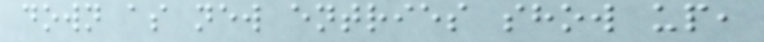down as new entries show up,
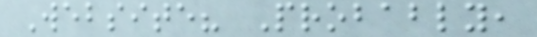Website? Probably,
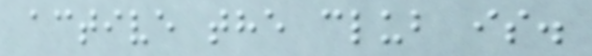active the club is.
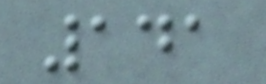141
